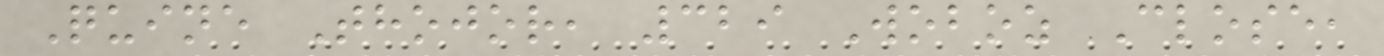Quine Thojor, 329 Woboz Close,
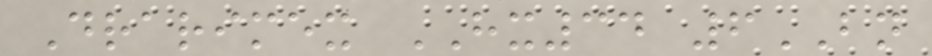Drarimex HX34 6BN
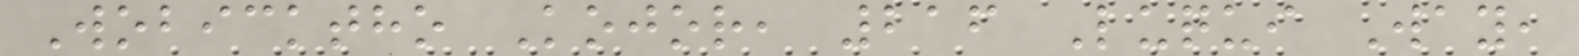Wobicktho Kojor, 216 Luqui Way,
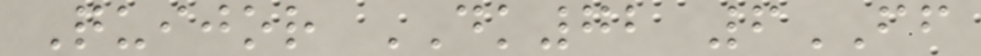Quijor DK72 6FF
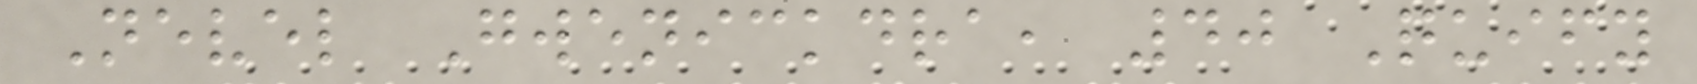Nevel Gwenickdra, 40 Quify
